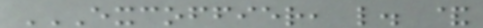EXCOFFIER, L. &
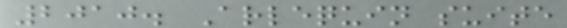2010. Arlequin suite
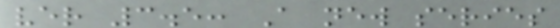ver 3.5: A new series
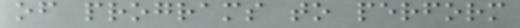of programs to perform
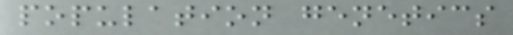population genetics
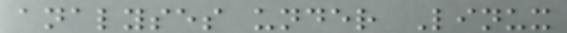analyses under Linux
